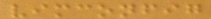vimconfig
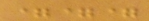===
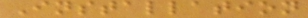Installation
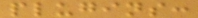plugins:
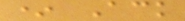* Ack
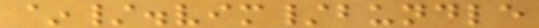~/.vim/bundle
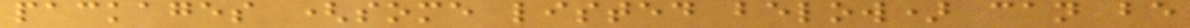packages (some listed below) can be
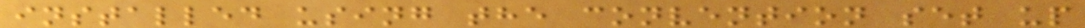installed using the convention set up
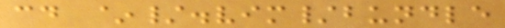cd ~/.vim/bundle
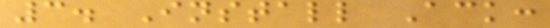3. Install Ack:
